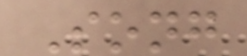Song
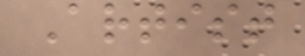Artist
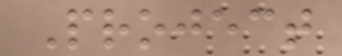Project
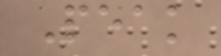Peak
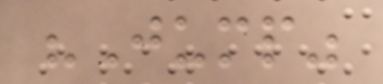"Jump"
